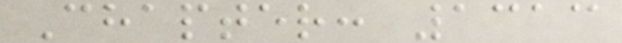Chapter: 1313
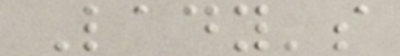Lady's
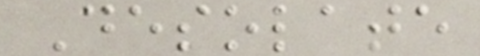Desolate
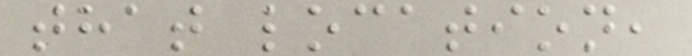that location,
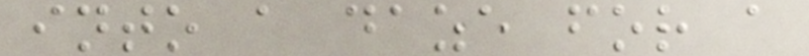into a daze for a
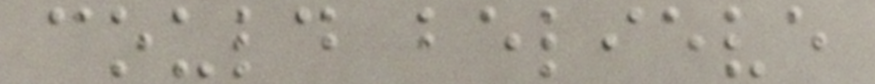could believe
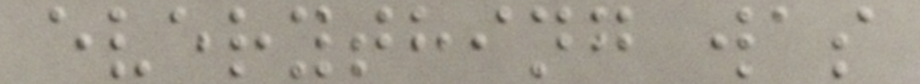everything was
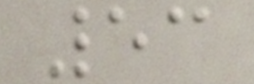53
